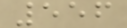556
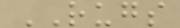RUGS
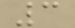3
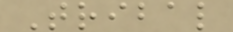Tribal
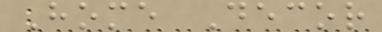Home Decor
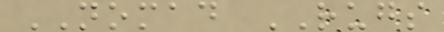NOMAD RUGS
